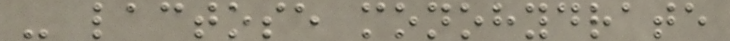- lactose monohydrate
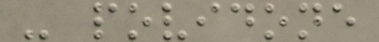- povidone
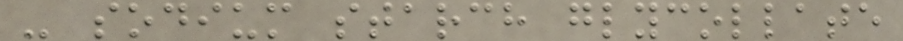- sodium starch glycollate
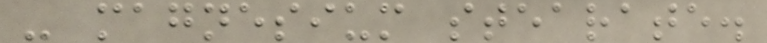- magnesium stearate.
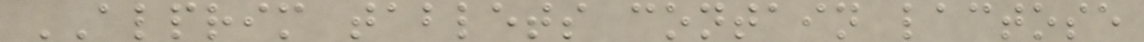ALPRIM tablets contain lactose
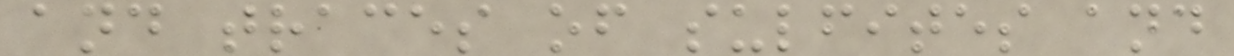and traces of sulfites and
